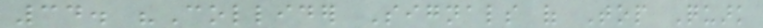34. "Collider Signals of Top Quark
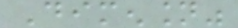Dimension"
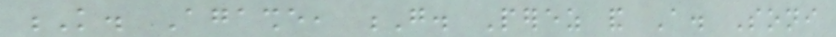K. Agashe, G. Perez and A. Soni
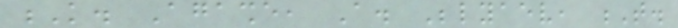K. Agashe, A. Belyaev, T.
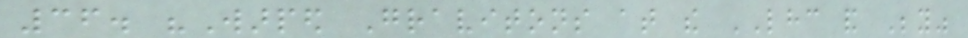36. "Warped Gravitons at the LHC and Beyond"
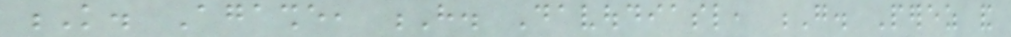K. Agashe, H. Davoudiasl, G. Perez and
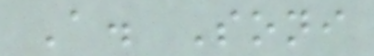A. Soni
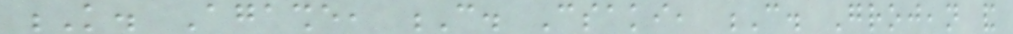K. Agashe, C. Csaki, C. Grojean and
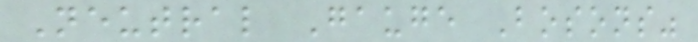Neutral Gauge Bosons"
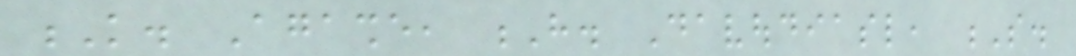K. Agashe, H. Davoudiasl, S.
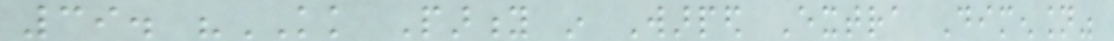39. "KK Parity in Warped Extra Dimension"
